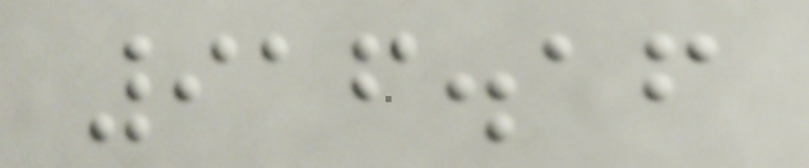916.16
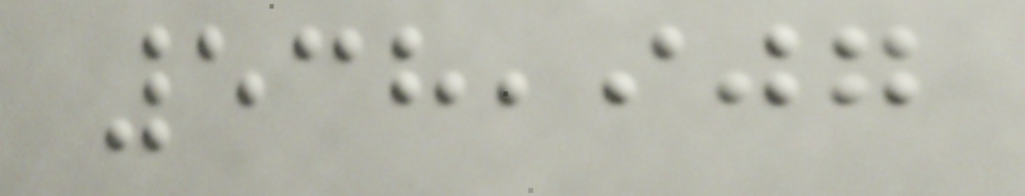538,907
